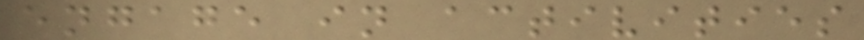engage in activities
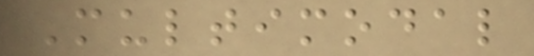Multimodal
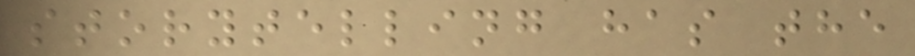storytelling has the
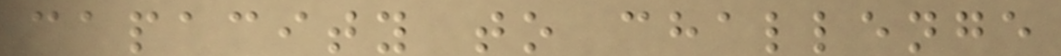capacity to challenge
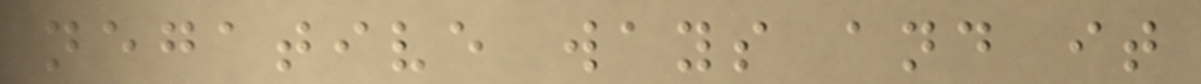negative ways and it
